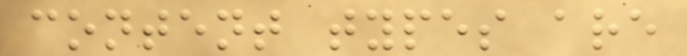content types are
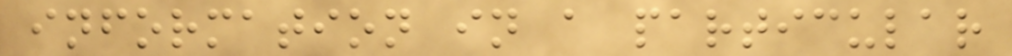information in a particular
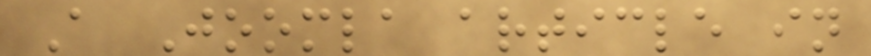A Joomla article in
